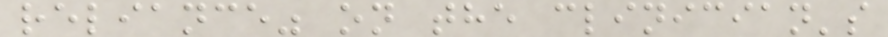reliance" on the clinician's
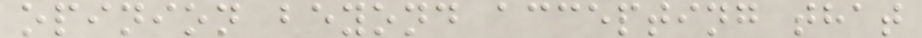opinion beyond accepting that
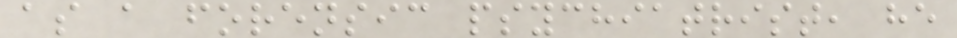as a forensic psychiatrist, he
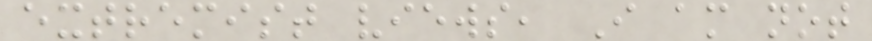extremist views, I am not
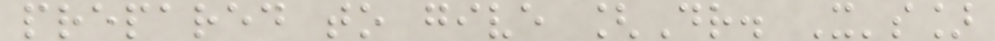prepared to give [Dr. X's]
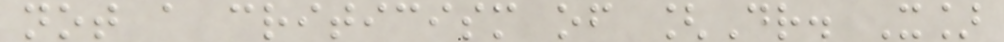not a criticism of [Dr. X]
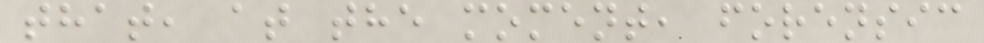that, at the moment, forensic
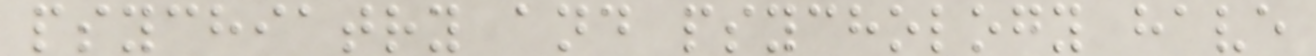psychiatry and psychology have
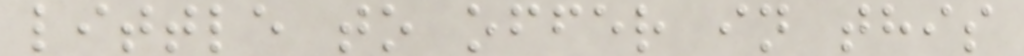little to offer in this
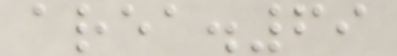area.69
